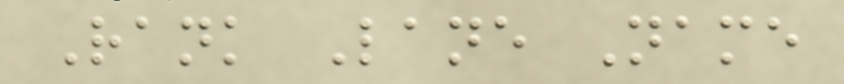Rank Lane Name
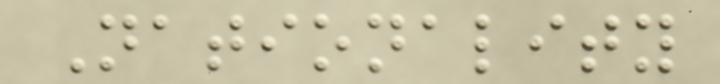Nationality
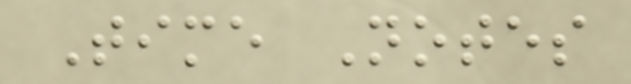Time Notes
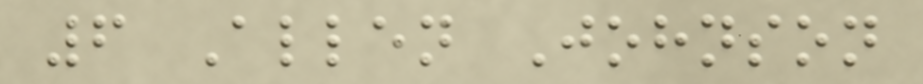6 Allen Johnson
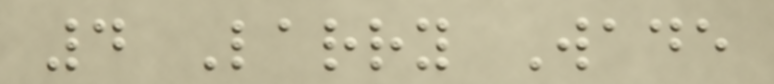4 Larry Wade
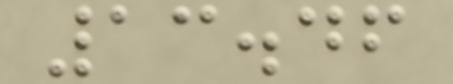13.46
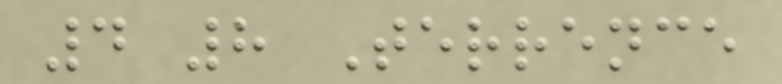4 8 Terrence
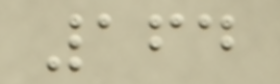164
